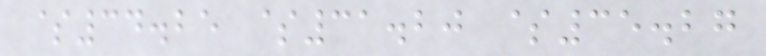$34.25 $31.20 $35.27
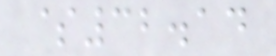$32.14
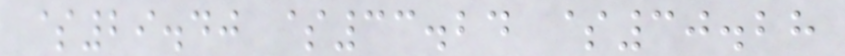$29.40 $33.24 $30.28
